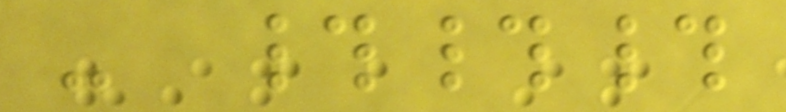- ###
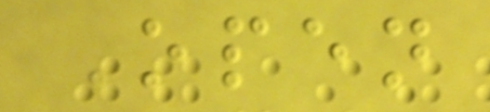Open
